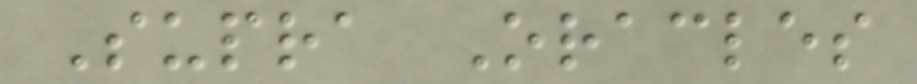Supra Oracles
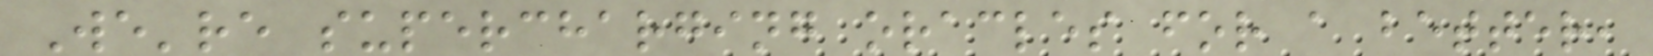We're supercharging oracles for a better,
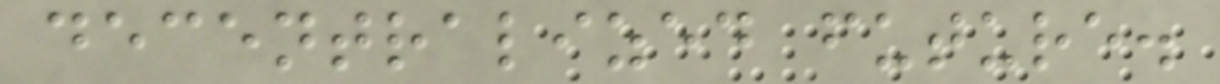decentralized future.
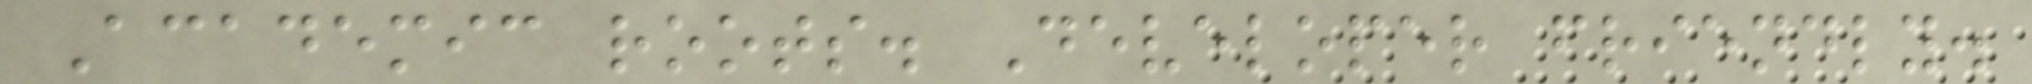Academic roots. Developer friendly.
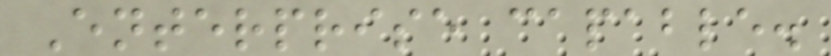Enterprise capable.
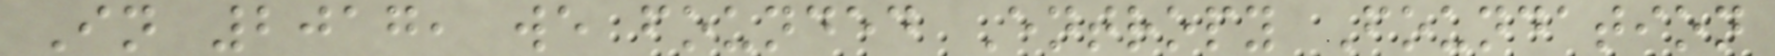In 2017, we founded Entropy Foundation
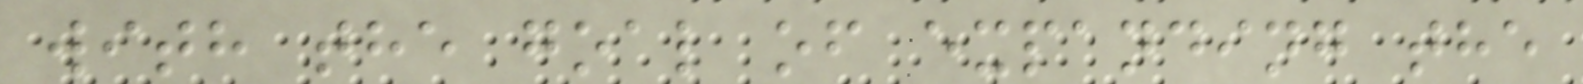with the goal of expanding the
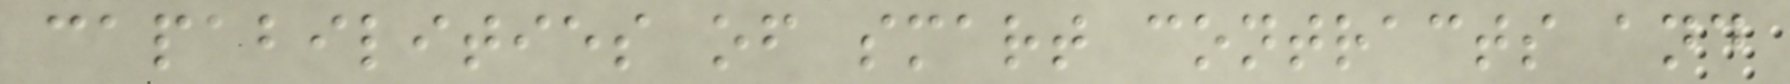capabilities of smart contracts and
